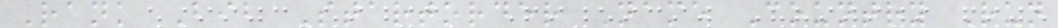Rank Bib Startorder Name Country Run
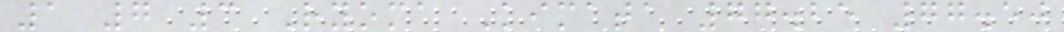1 7 3 Ryoma Kimata 77.25 77.50
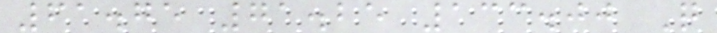61.75 71.25 133.00 Q
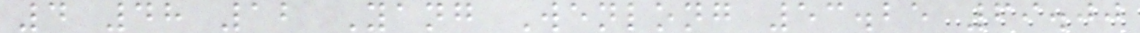4 48 12 Yang Wenlong 53.25 69.00
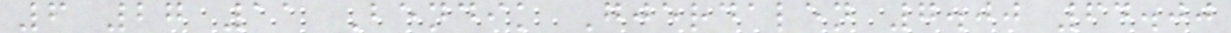6 27 11 Bendik Gjerdalen 7.00 64.00
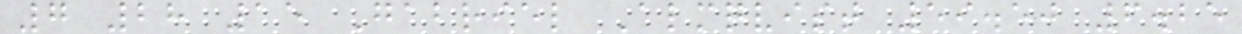7 28 15 Gabriel Almqvist 59.50 6.25
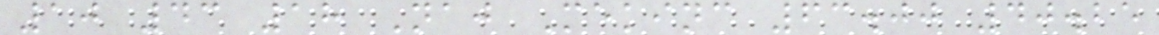10 43 18 Naj Mekinc 63.00 40.25
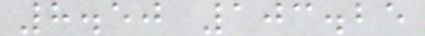8.50 103.25
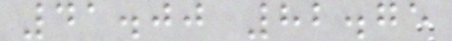41.00 82.75
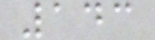143
